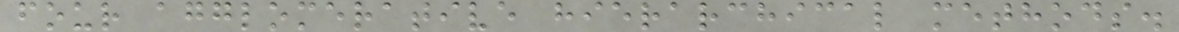four agglomerative hierarchical methods.
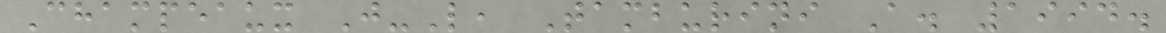Champeaux J-L, Tamburini A. 1994.
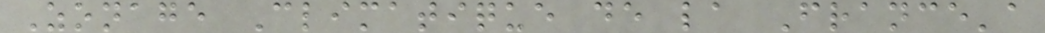Zonage Climatique de la France'a
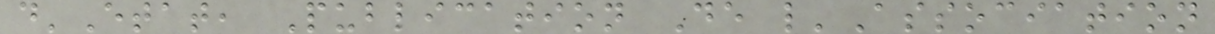d'Etat, Publication De l'Association
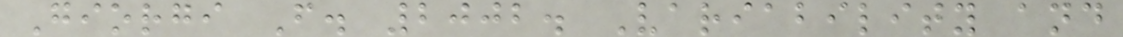Giorgi F. 2002. Variability and
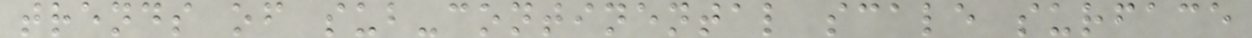trends of sub-continental scale surface
